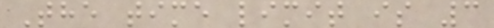The time limit is 3
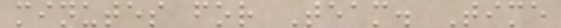minutes for Team. Time
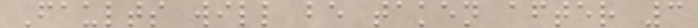Faults will be taken after 3
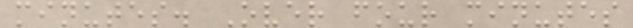minutes. Over four minutes
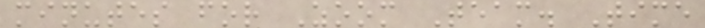minutes for Zoom Team. Time
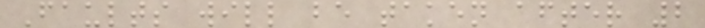Faults will be taken after 2
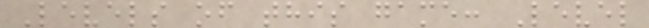Levels of this game: Level
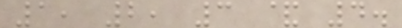1, 2, 3 & 4.
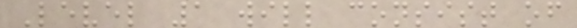Level 1 will consist of
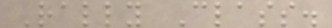Rally Class.
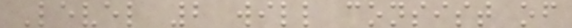Level 2 will consist of
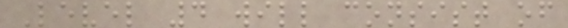Level 4 will consist of
